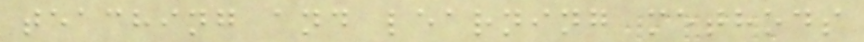teaching and learning methods
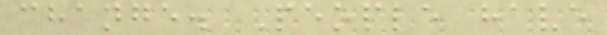change. People have
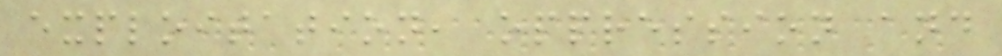exploitation, oppression and
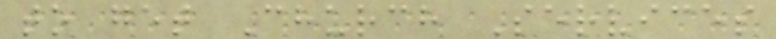to get Church Services
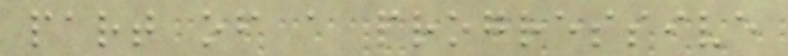part of a progressive
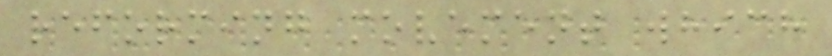reforming movement which
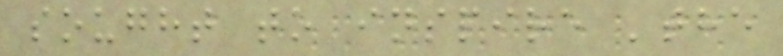sought to inspire 'the
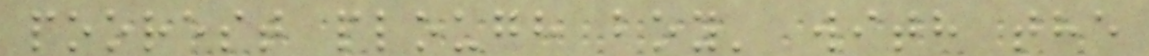poorest plough boy' with the
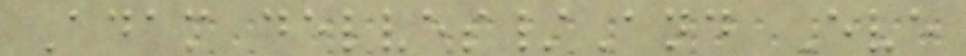Adam delves/And Eve
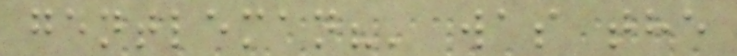gentleman?' was the
